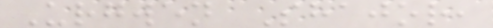Urgwen Shajor,
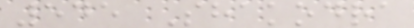545 Shakodra
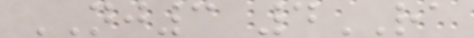NJ3 4RA
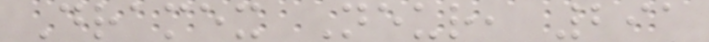Dramex Neur, 291
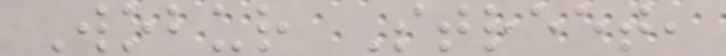Wobur Street,
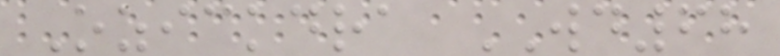Ozickdra WD68
